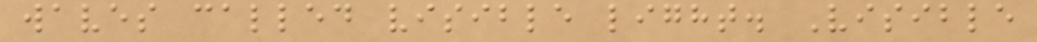waves called visible light. Visible
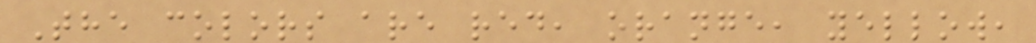The colors are red, orange, yellow,
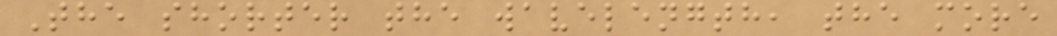The shorter the wavelength, the more
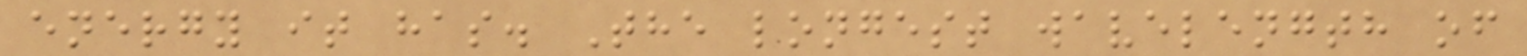energy it has. The longest wavelength of
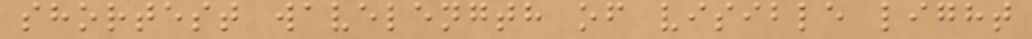shortest wavelength of visible light
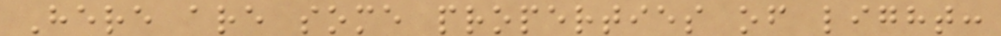Here are some properties of light:
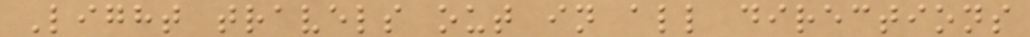Light travels out in all directions
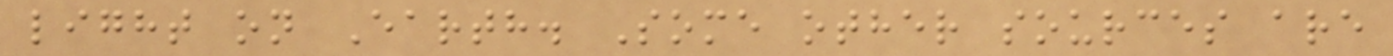light on Earth. Some other sources are
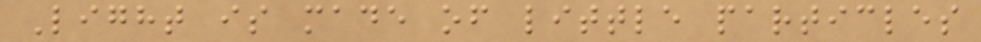Light is made of little particles
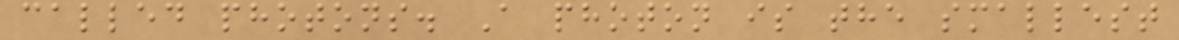called photons. A photon is the smallest
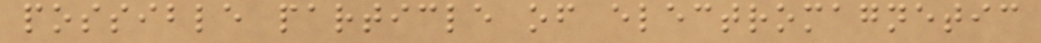possible particle of electromagnetic
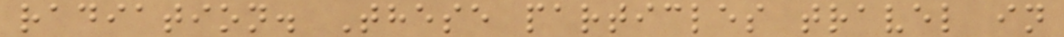radiation. These particles travel in
